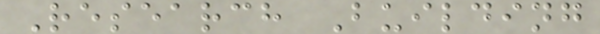Research Building
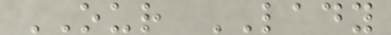OUR LADY
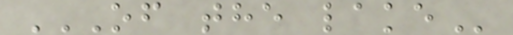OF THE LAKE
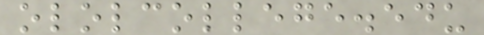ololcollege.edu
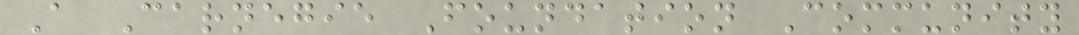A Carnegie Foundation Community
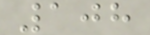108
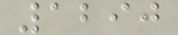1290
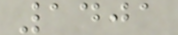1401
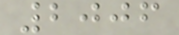2006
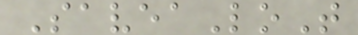SaveaLoT
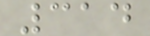314
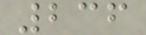236
